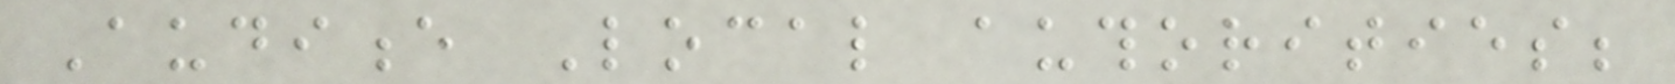Audience Local authorities;
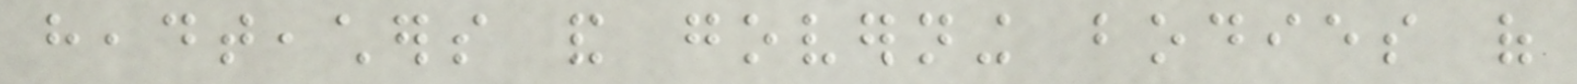headteachers and governing bodies of
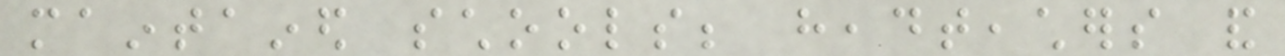maintained schools; headteachers and
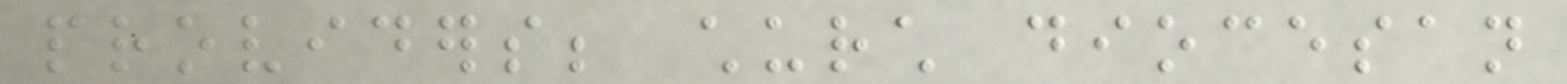providers; church diocesan
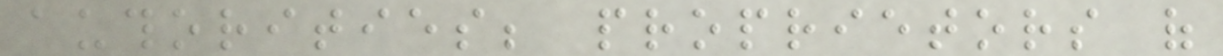authorities; proprietors of
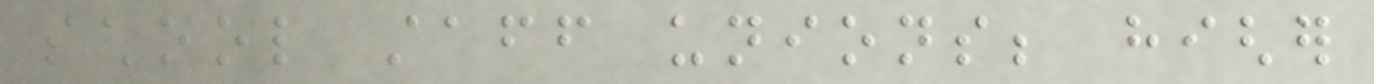school staff unions; higher
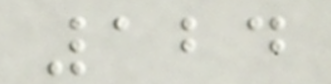124
